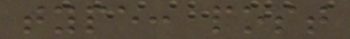type: post
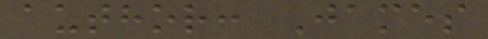author: James
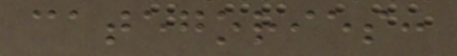categories:
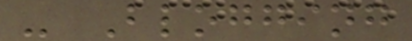- Blogging
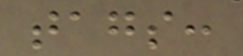tags:
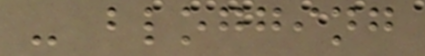- blogging
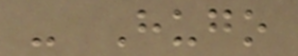- Hugo
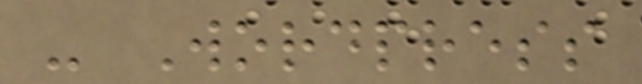- Wordpress
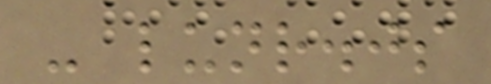- lunr.js
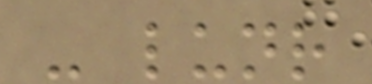- lunr
